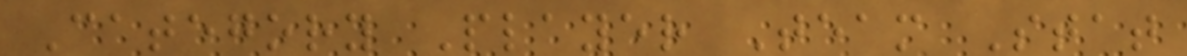Category Player Team Stat
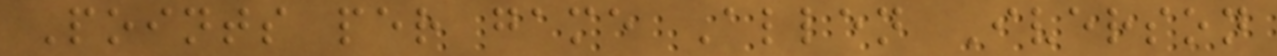Points per game Allen Iverson
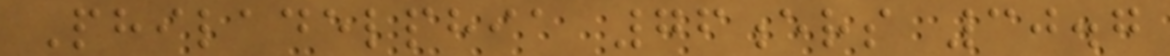Philadelphia 76ers 30.7
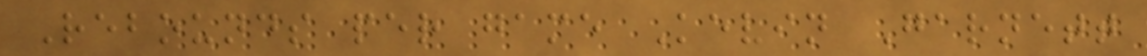Rebounds per game Kevin Garnett
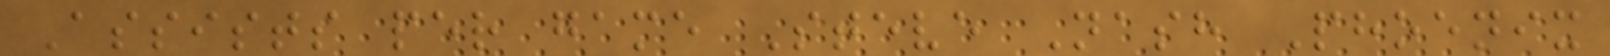Assists per game Steve Nash Phoenix
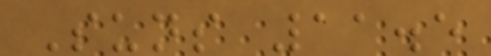Suns 11.5
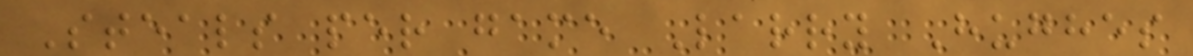Steals per game Larry Hughes
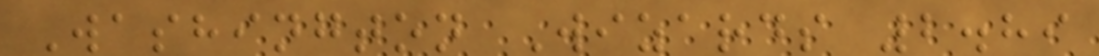Washington Wizards 2.89
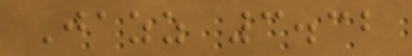Jazz 3.32
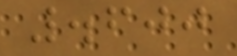.600
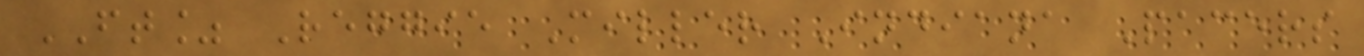FT% Reggie Miller Indiana Pacers
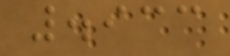.933
